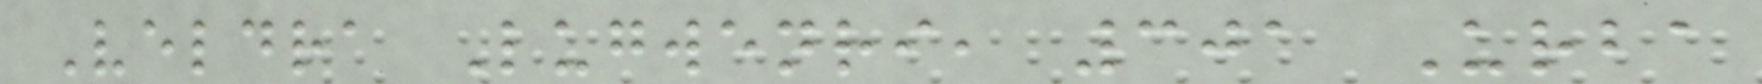Veldra Lugwenri, 301 Urba
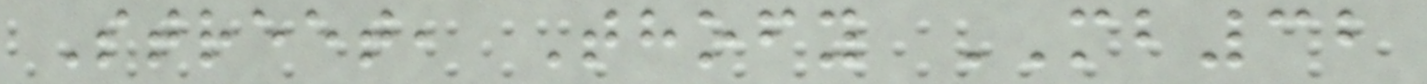Street, Thofy MB32
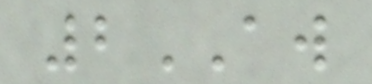2AW
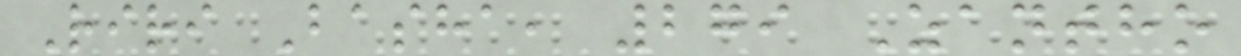Riri Basha, 279 Zantho
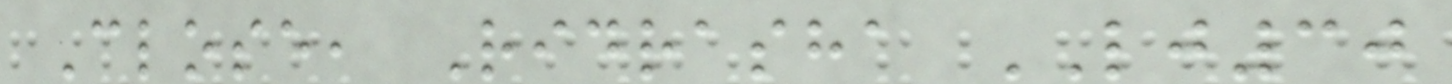Close, Ridrasha LJ30
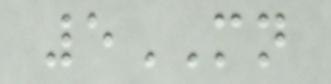5MN
